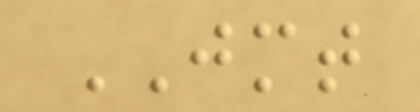JMT
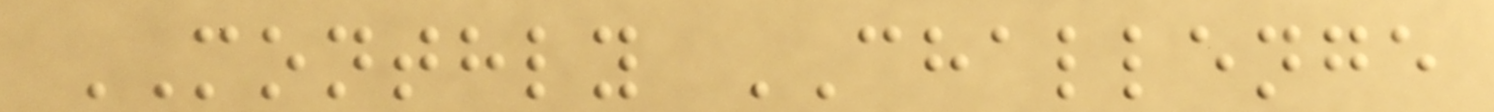MONTHLY CHALLENGE
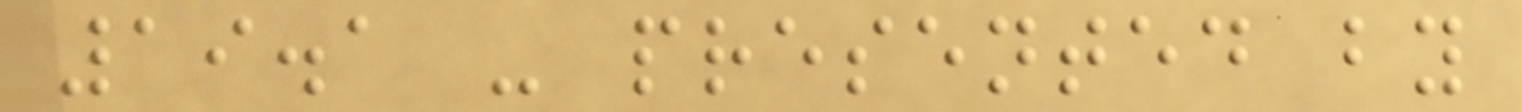19.1 - presented by
